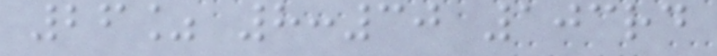26% 8:30 103rd
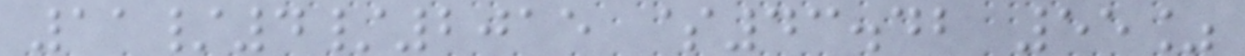11/4/2015 $43.42 55%
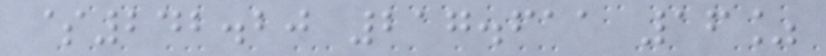$242.20 217.611 16%
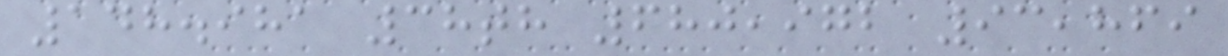148.981 38th 680,972 93,869
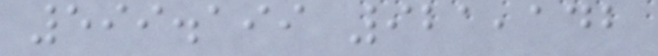599.199 921,142
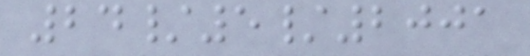24/5/2001
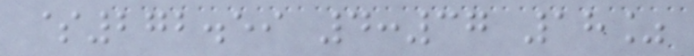$272.59 4:37 18%
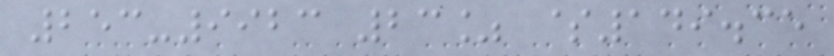253-9923 23% $149.35
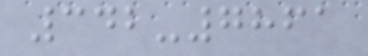342-7861
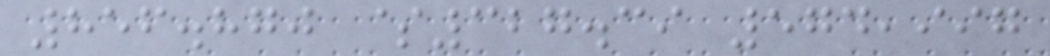856.870 $327.39 574,997
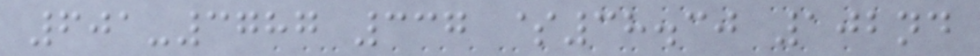601-3787 337 $38.30 102nd
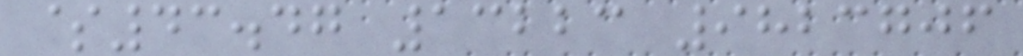$43.47 13223 9823706
